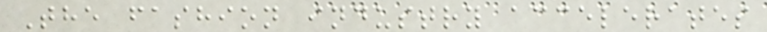The fashion industry accelerates
